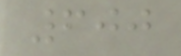600
